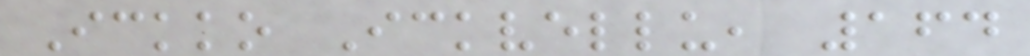Ickko Ickvellu, 164
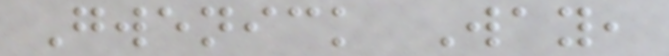Gwenick Way,
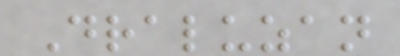Draluzan
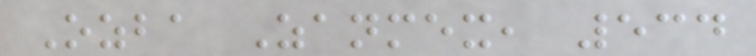Ozba Zanmex, 534
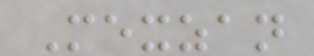Mexzan
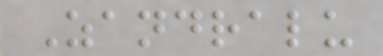Zandralu
